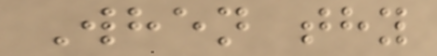When thy
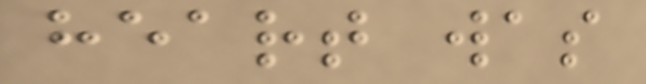heart was
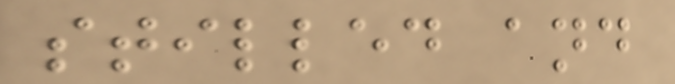stilled and
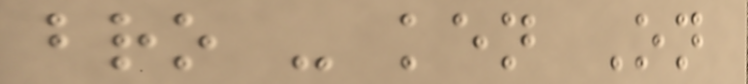bro - ken On
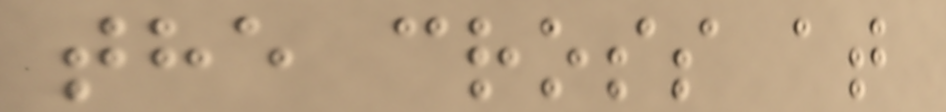the cross at
